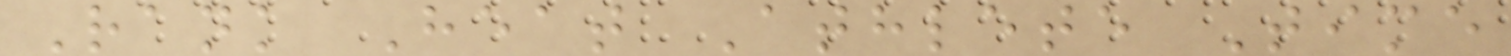Rank Heat Athlete Time
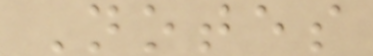Notes
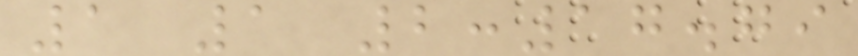1 1 2:17.79
